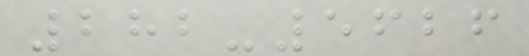282-5626
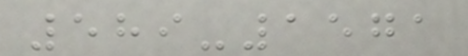589-1571
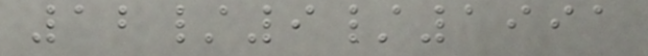12/9/1991
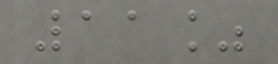11%
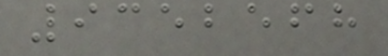9352568
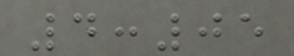4:05
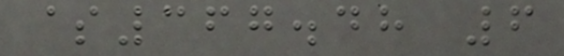$367.48 6
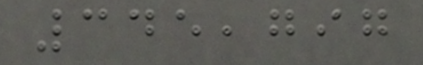345,797
